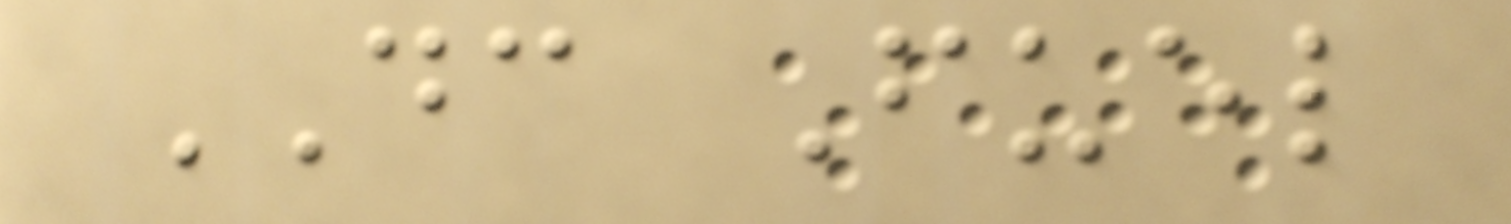DC Fuel
